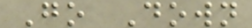Go Down
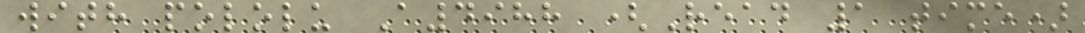with pololu A4988 (Read 1 time)
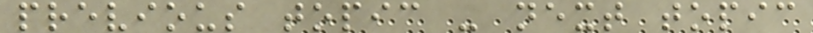previous topic - next topic
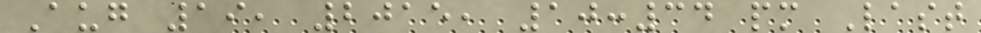Aug 19, 2015, 10:34 pm Last
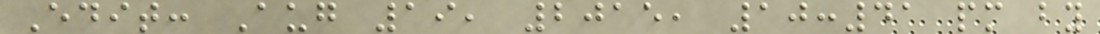Edit: Aug 19, 2015, 10:41 pm by
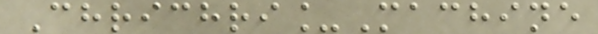Chrichri_Machine
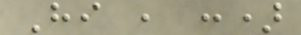Hi , :)
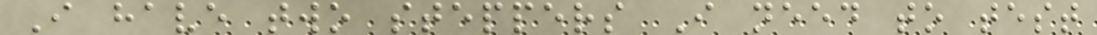I have two steppers I need to test
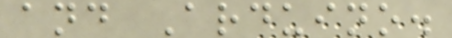and Arduino.
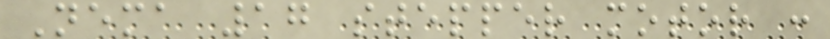Nema 17 stepper motor :
